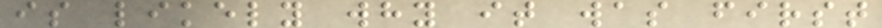is likely why it was first
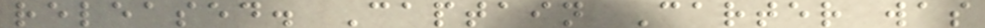released. Captain Carter was
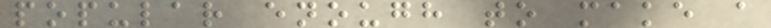popular enough to make a
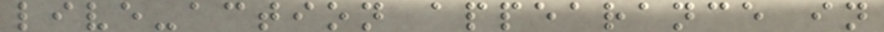live-action appearance in
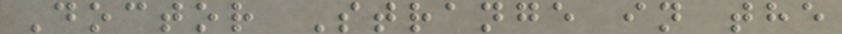Doctor Strange in the
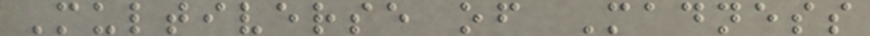Multiverse of Madness
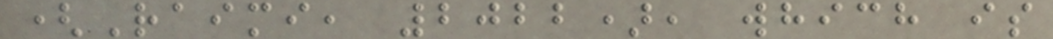(Raimi, 2022), which is
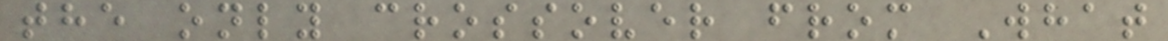the only crossover from What
